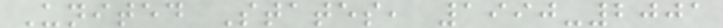United States, 1990-2001
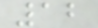12
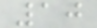10
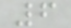6
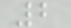2
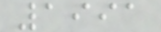1991
